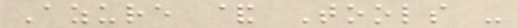Azure & Tools -
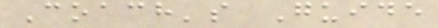Coach's Guide
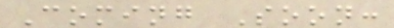Coming Soon:
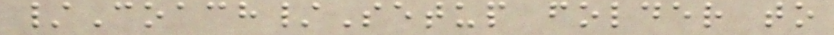/Coach/Setup folder to
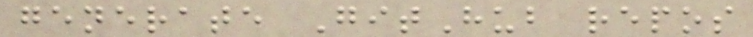generate GitHub repos
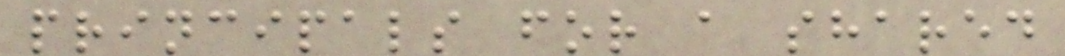principals for a shared
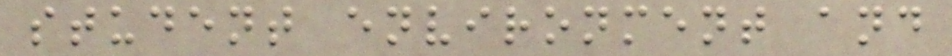student environment and
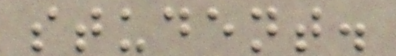student.
